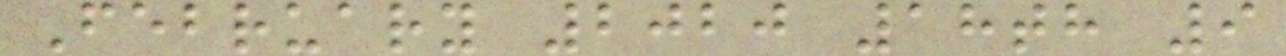February 2020 18th 9
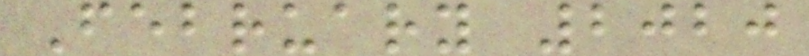February 2020
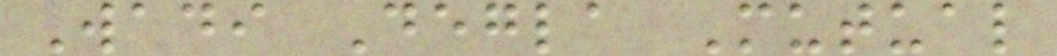Wadi Degla Mutual
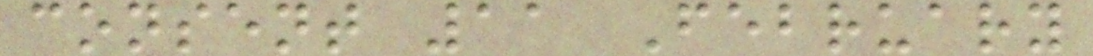consent 11 February
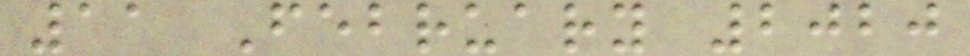11 February 2020
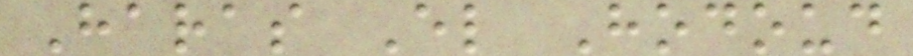Haras El Hodoud
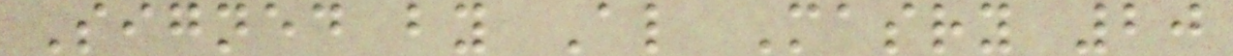Signed by Al Masry 20
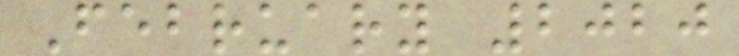February 2020
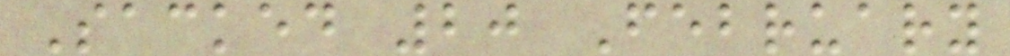Sacked 20 February
